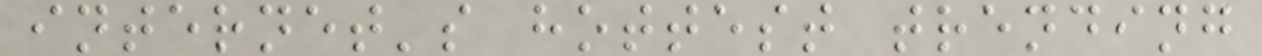internet's hottest trending
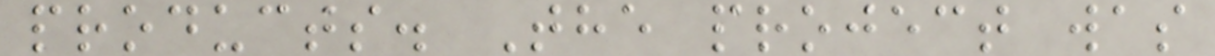products. The project was
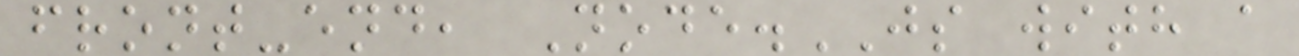front-end, Node.JS with a
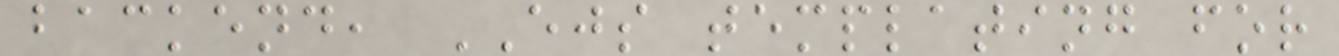backend, EJS templating for
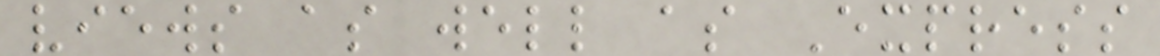views as well as Express
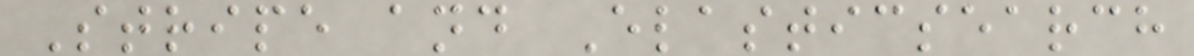Stripe and Elasticsearch
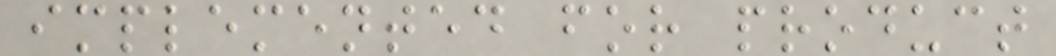implemented for product
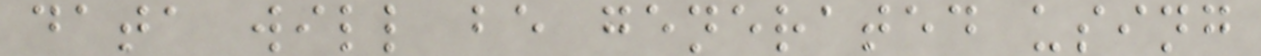data will be generated using
